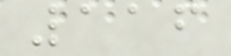116
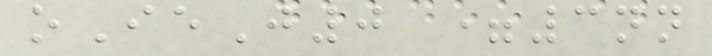oIeJ0 =3nn
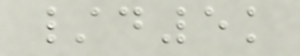/d5k
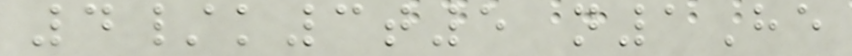4/k3t5 n1He
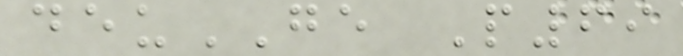deuGE P69
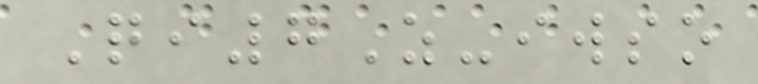Qi7Z-iwso
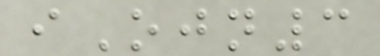iOjn3
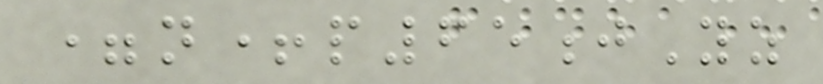=n+p65jYz
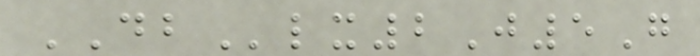DBlx2J5G
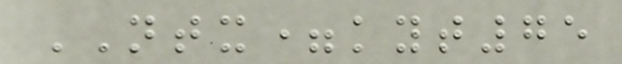NTX=kyt75
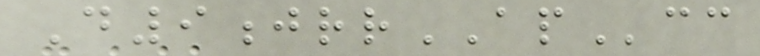D9jrrAPcc
